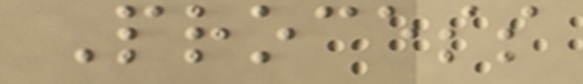Process
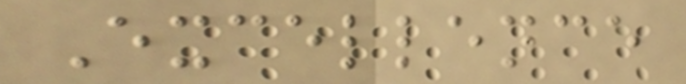Excellence
